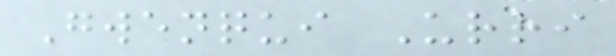Gwenqui Urri
